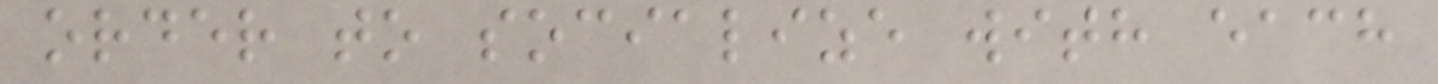order to socialize with each
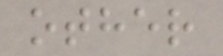other
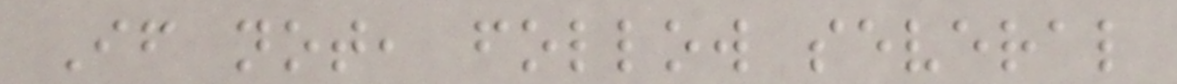If not, follow several
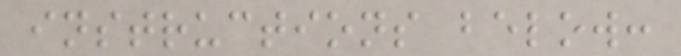instructions below:
